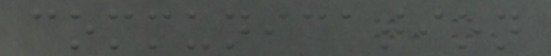communication
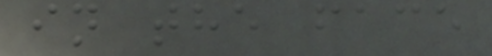in the face
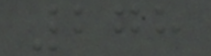278
